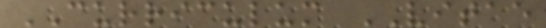CURRICULUM VITAE
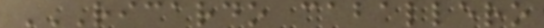RICARDO CABALLERO
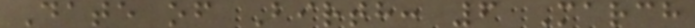Date of Birth: 6 March
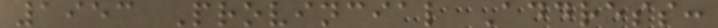1953 Provincial Address:
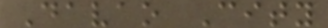Davao City
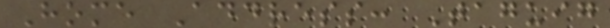Home Address: Taguig
